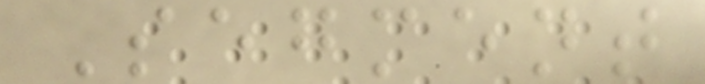Segment
